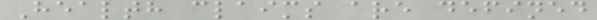Health claims are defined
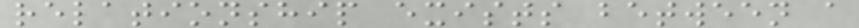relationship exists between a
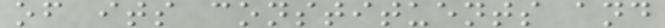of its constituents and
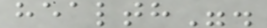health".
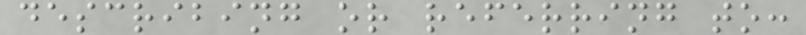describing or referring to:
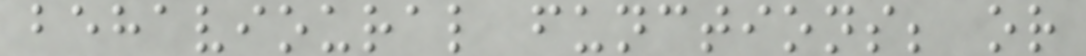behavioural functions; or
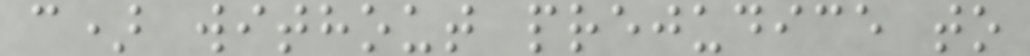c) without prejudice to
